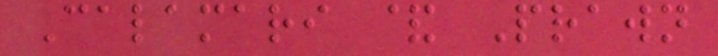Calamari & Prawn
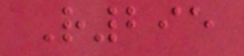R295
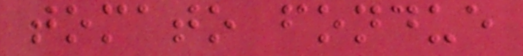tomato fondue
